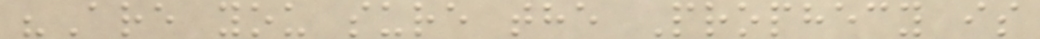"Are you sure the Prophecy is
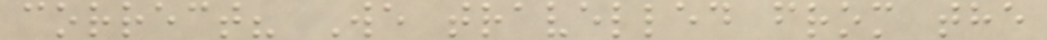correct? We travelled from the
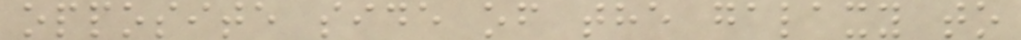opposite side of the galaxy to
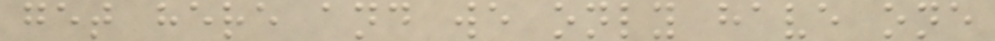get here and we only have one
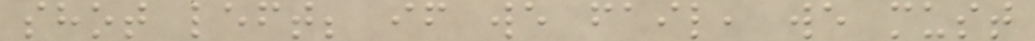shot left; if we fail, we must
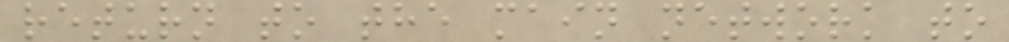return to the main network to
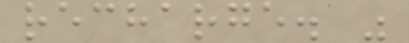recharge. "
